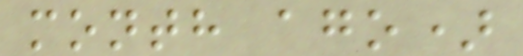month ago)
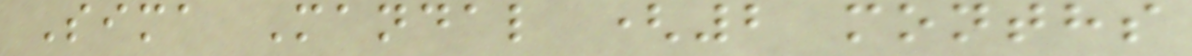Sima Mandal (2 months
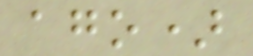ago)
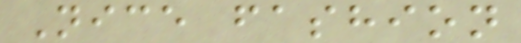Nice fashion
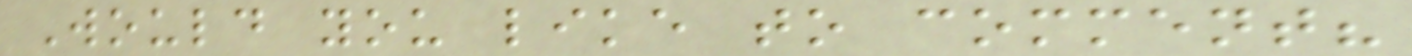Would you like to comment?
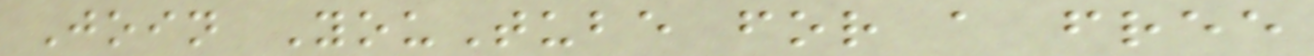Join YouTube for a free
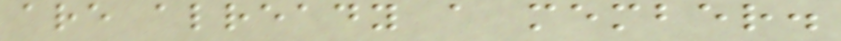are already a member.
